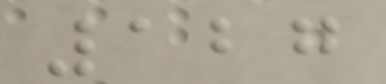127
